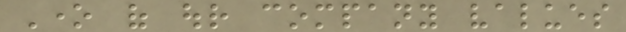One of our company values
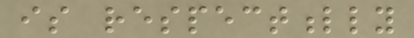is respectfully
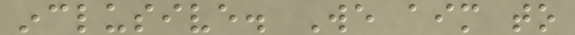inclusive. We aim to
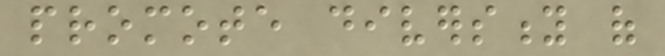promote diversity of
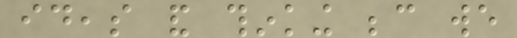ideas and thinking because we
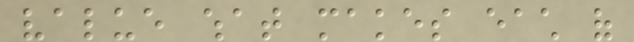value what makes each of
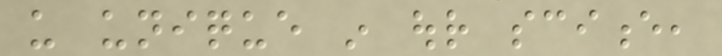us unique in our science,
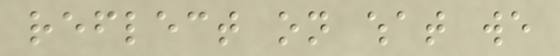reflect on what we
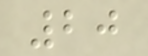20
